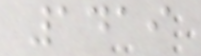1419
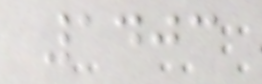1403
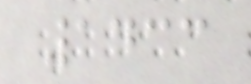1433
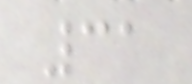31
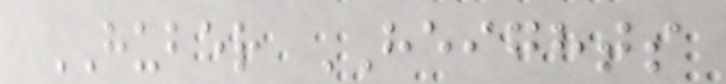HUBER HEIGHTS
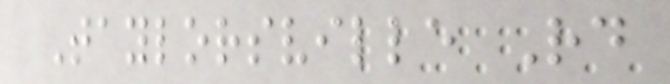Taylorsville Rd
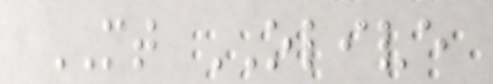MT OLIVE
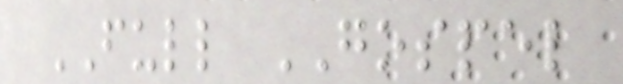FULL GOSPEL
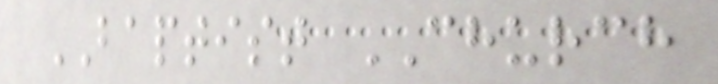BAPTIST CHURCH
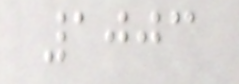1003
